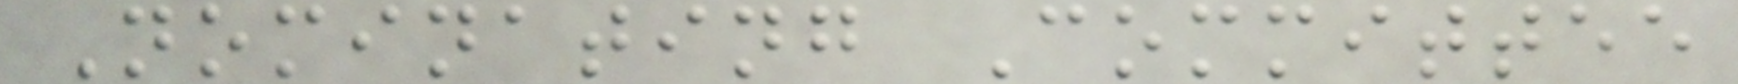Nominating Committee
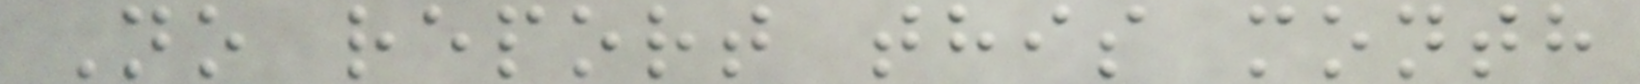No report this month
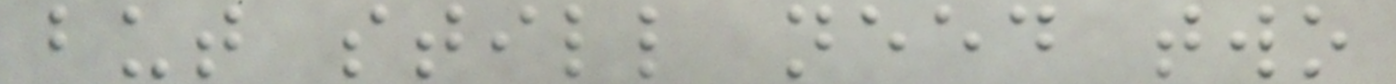but still need two
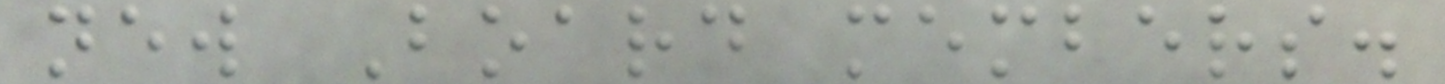new Board members.
